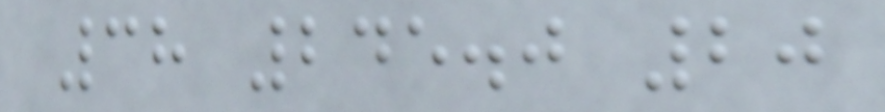38 245.0 20
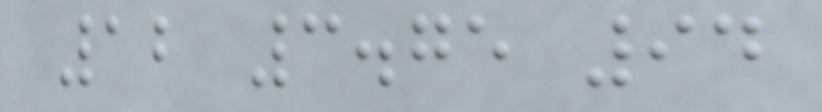12 3.75 94
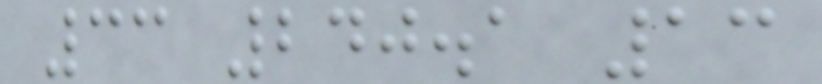33 240.1 13
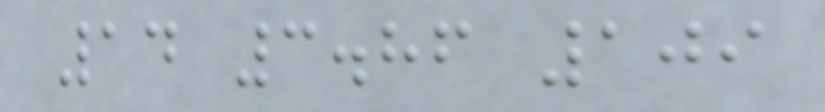14 3.86 109
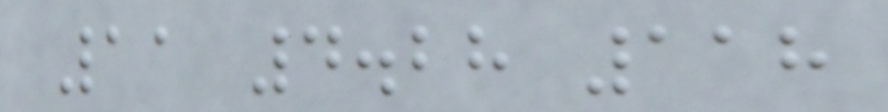11 4.28 118
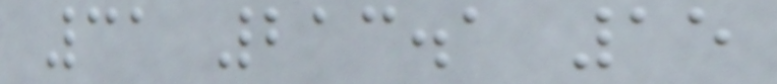31 213.1 15
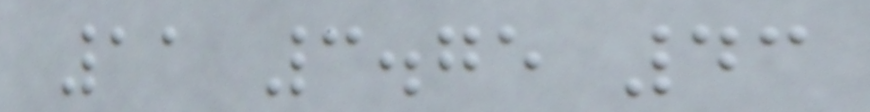11 3.75 43
